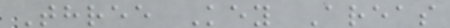Three Key Areas
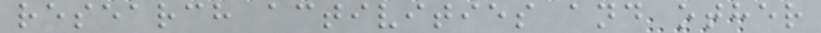research activities and other
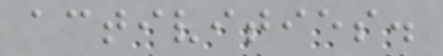activities.
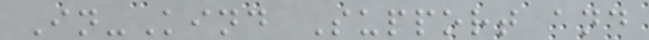In-Kind Support and
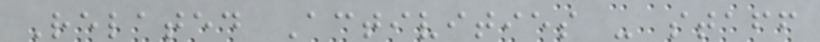Related Activities - staff
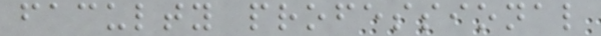faculty professional
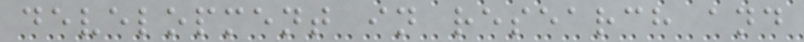development in research and
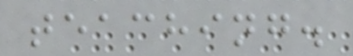teaching.
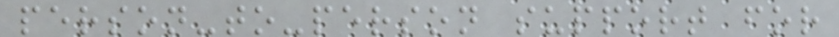person-to-person support for
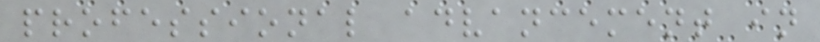professional advancement in
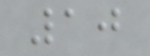10
